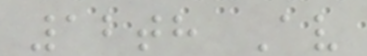12th Av
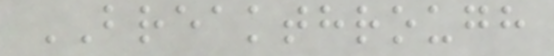BREAKTHROUGH
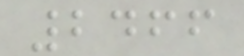2466
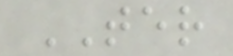TER
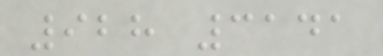928 3141
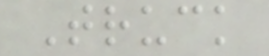Truck
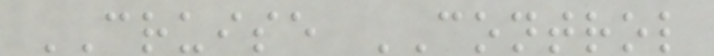CRUISE CONTROL
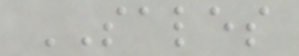SALES
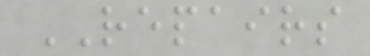REPAIRS
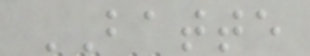BATTE
